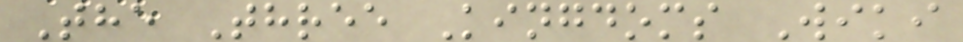The Three Kingdoms Wiki
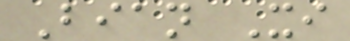Bian Xi
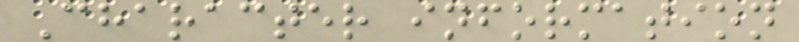Character information
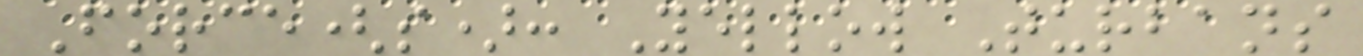Force(s): Yellow Turbans
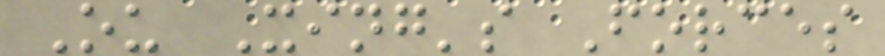Ou Xing's Forces
